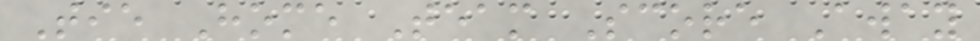Tie Home Team Score Away
